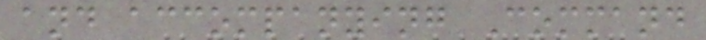and accompanying Command
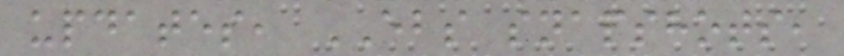updates, EBS snapshots,
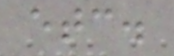etc.
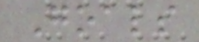Goals
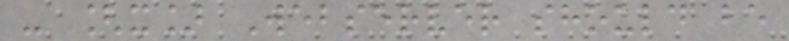- [x] Webserver should be
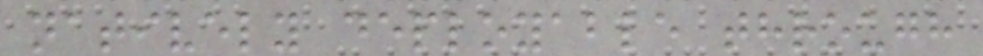natively deployable through
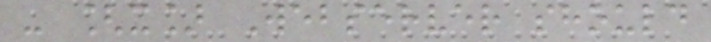- [x] Webserver should
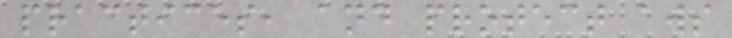practices, and protect aws
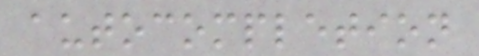autocompletion
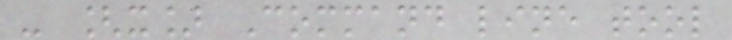- [x] Command line tool
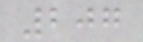207
